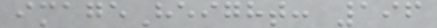imageHeight: 196
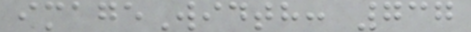imageWidth: 737
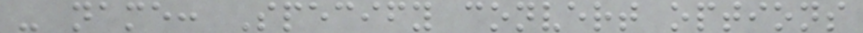- name: Specify convert options
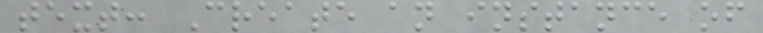text: Create an instance of
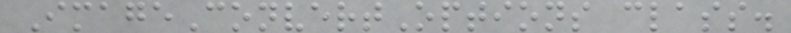ImageConvertOptions class.
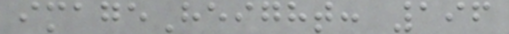imageHeight: 196
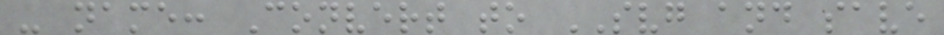- name: Convert to SVG and save
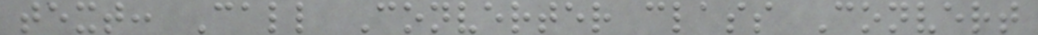text: Call Converter class Convert
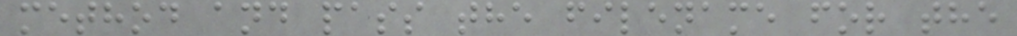method and pass the filename for the
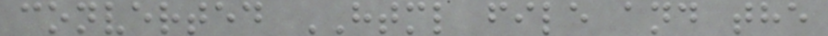converted HTML file and the
